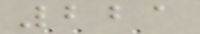221
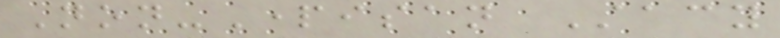Non-Partisan Stacy
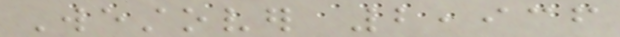Westover 2,936
